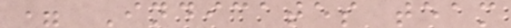= Indicates team
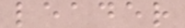leader
